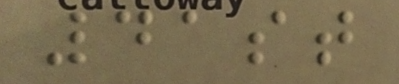41st
